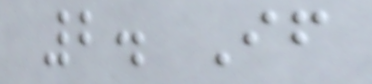2. If
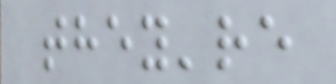they're
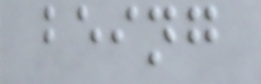being
